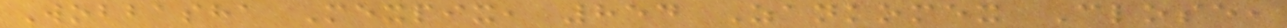Wobbasha Mexpix, 854 Zankomex Close,
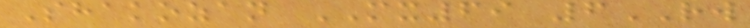Shakozan MX69 6RW
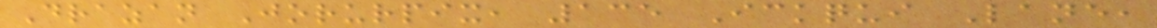Drazan Jorurpix, 135 Ickqui Lane,
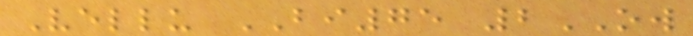Vellu BI75 2OW
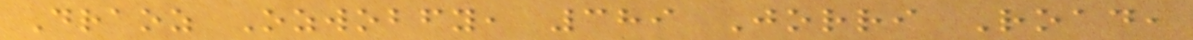Draoz Ozwobfy, 389 Jorri Road,
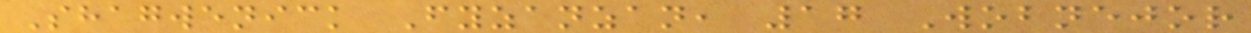Shagwenick Fyzanzan, 17 Wobnejor
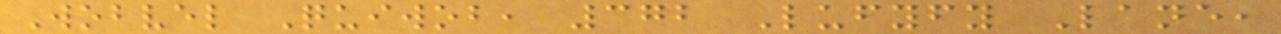Wobvel Quiwob, 372 Lufyfy Lane,
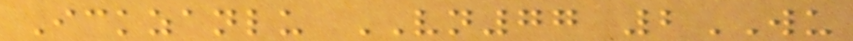Ickzanlu VN77 2WU
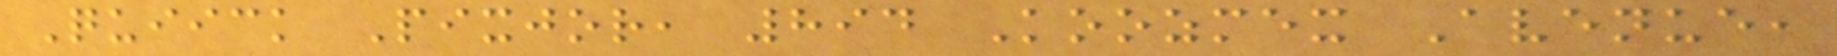Quiick Pixjor, 894 Koozmex Avenue,
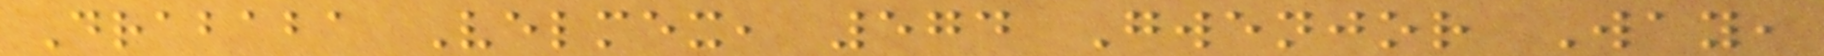Drababa Velmex, 574 Gwenjor Way,
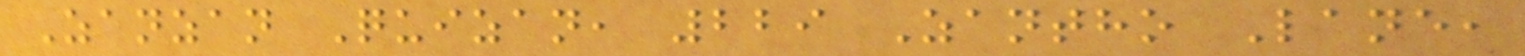Zanzan Quizan, 229 Zantho Lane,
